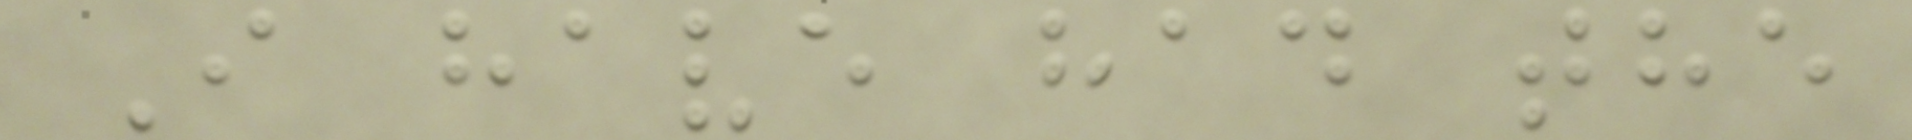I have had the
